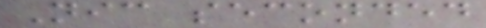Nic seconded
